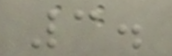3.
